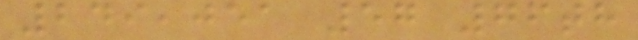249,051 57 76th
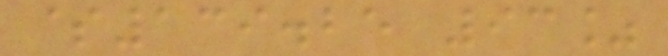$139.25 93%
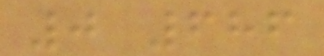0 686
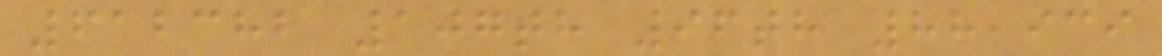612382 107th 96th 88,939
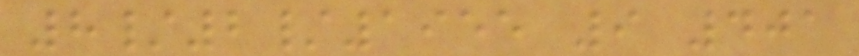8/2/1955 9 401
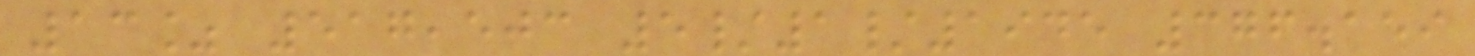13% 517,503 5/1/1945 376.159
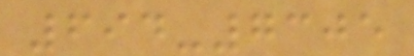694-7305
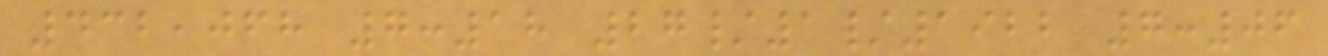432,068 7:18 27/1/1922 7:06
